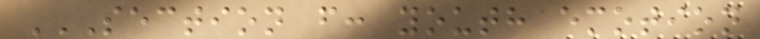SECTION F: YOUTH EMOTION
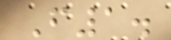F1.
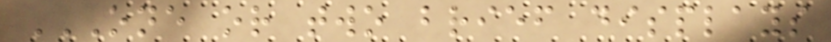ONE OR TWO BRIEF DISPLAYS
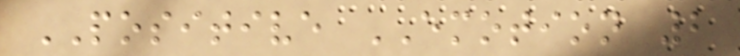POSITIVE EMOTION 2
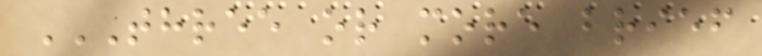THREE OR MORE BRIEF
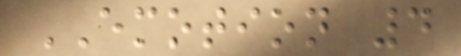EMOTION 4
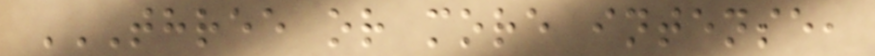THREE OR MORE INTENSE,
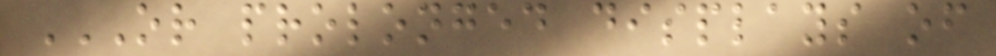OR PROLONGED DISPLAYS OF
